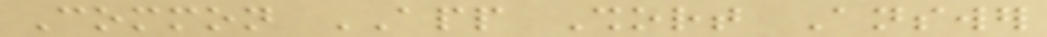Common APP Short Answer
